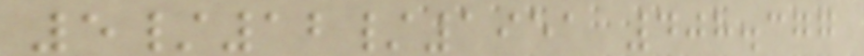5/12/1951 408.377
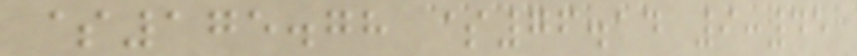$175.78 $76.14 9:45
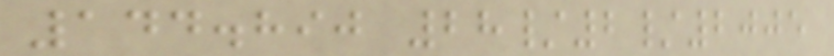144.890 28/2/2005
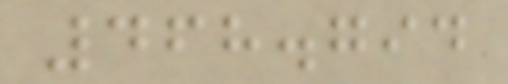468.794
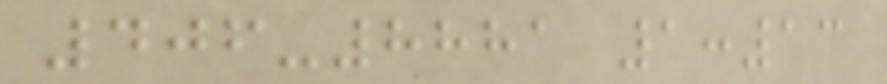406-8881 1:13
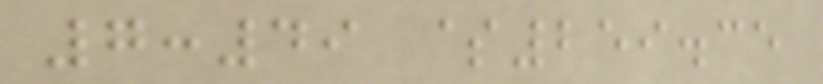7:49 $259.35
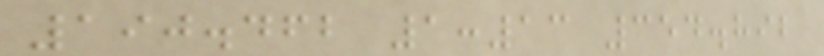190.462 1:13 354.892
